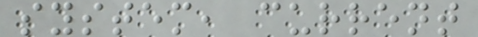system, current
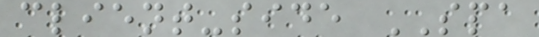client-side SPA
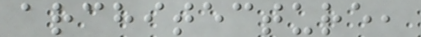architecture,
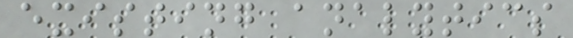existing analytics
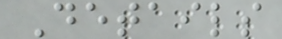Details
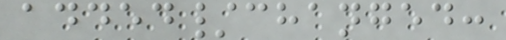added/changed:
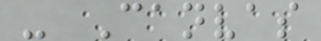- Canvas
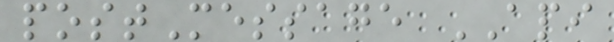postMessage API
